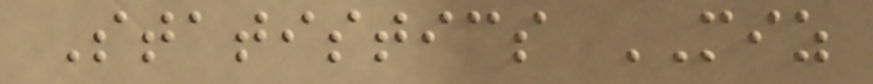Statistics MIZ
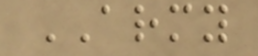ARMY
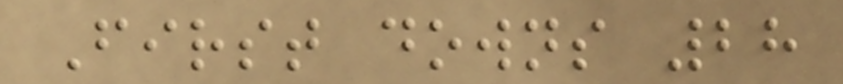First downs 28
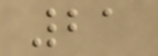21
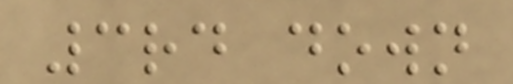3rd down
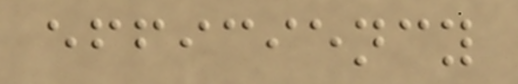efficiency
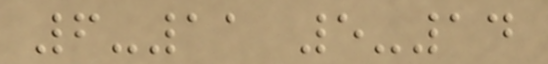6-11 5-14
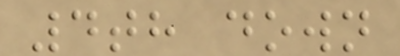4th down
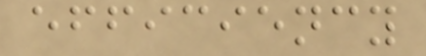efficiency
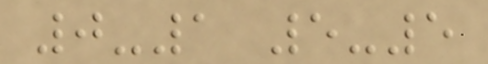0-1 5-5
